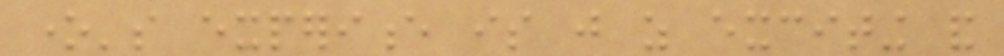one's experience is just as exciting and
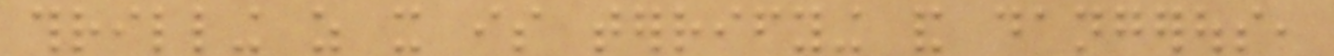thrilling as it is terrifying and dangerous,
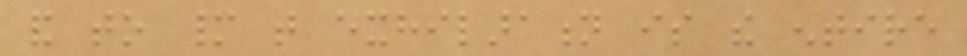and to many that exhilaration is the entire
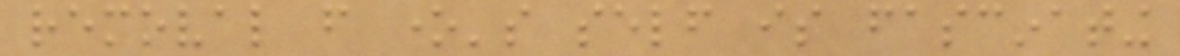removal from one's self is fascinating
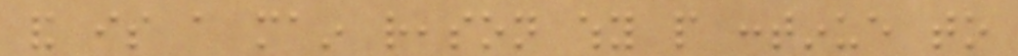and is a main reason why people continue to
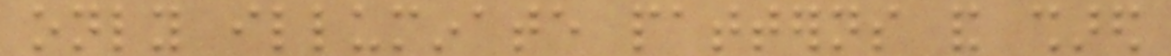only illuminate patterns and shared
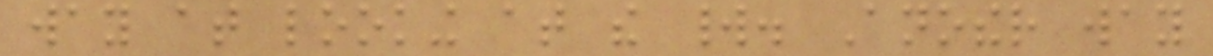way at looking at the world. Another way
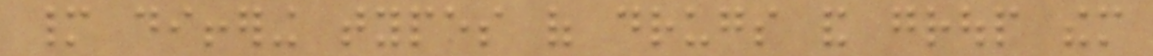many differing types of drugs and group them
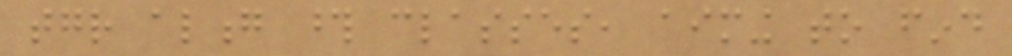together along those classes, aiming to find
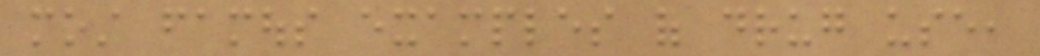most famous examples of drug use,
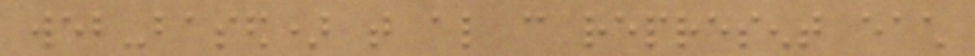web-based) that also can represent each
